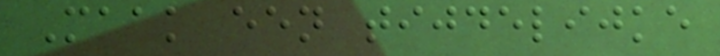Maak een tijdelijke
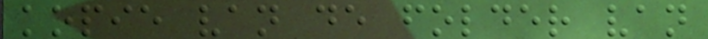kopie van de folder van
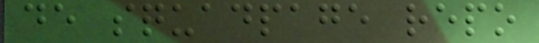de squadpage repo
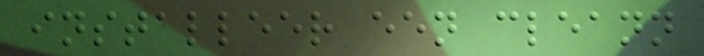installeer een cleann
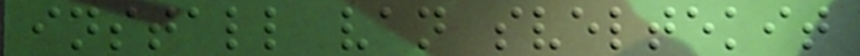install van sveltekit
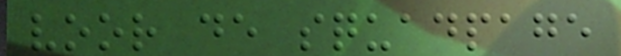voor de squadpage
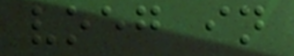voeg in
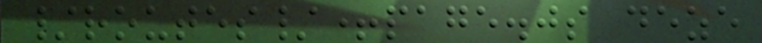/routes/+page.js deze
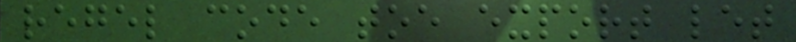regel code toe export let
